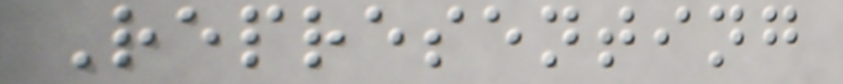Representing
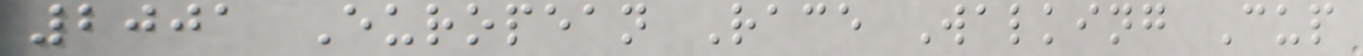2001 European Race Walking Cup
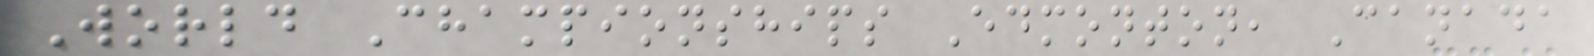World Championships Edmonton, Canada
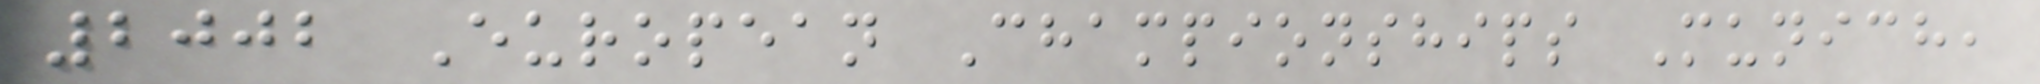2002 European Championships Munich,
